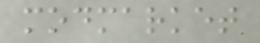modmarket
